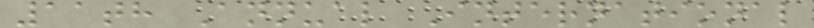11th Annual International
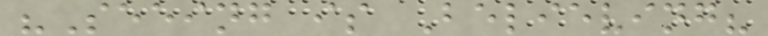"Seeing is Believing?
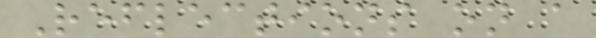Reflections on a
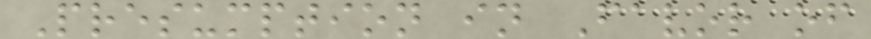Presumption in Favor of
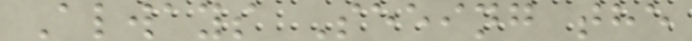Always Seeing the
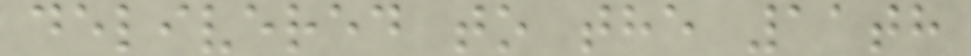delivered to the 11th
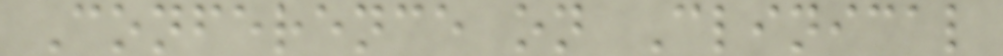Conference on Clinical
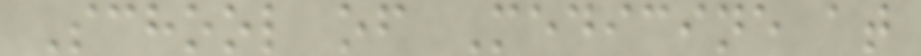School of Medicine at
